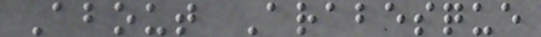About Arabesque
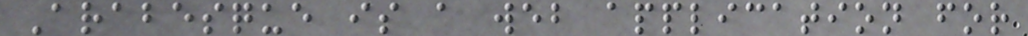Arabesque is a web application for
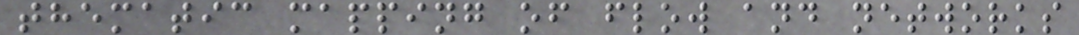thematic mapping of flow and networks
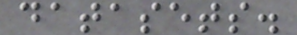datasets.
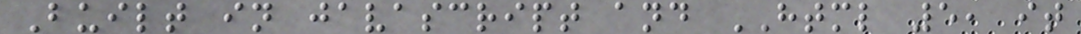Built in javascript and HTML 5, it
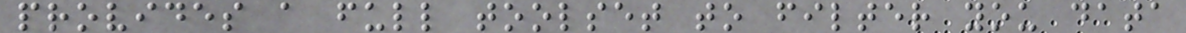provides a full toolset to filter you data
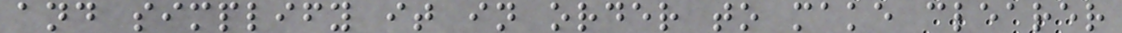and simplify it in order to make clearer
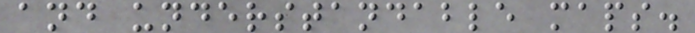and understandable maps.
